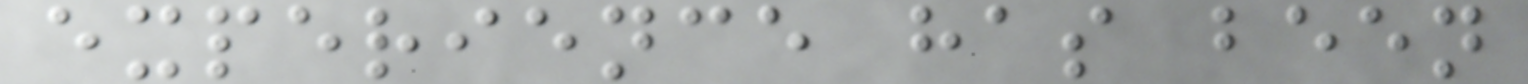experience has been
